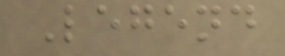Legend
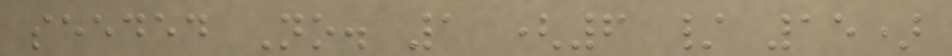seeded No. 1 (6 / 15)
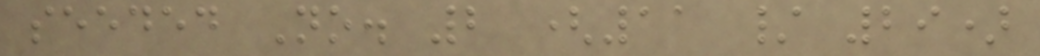seeded No. 2 (11 / 29)
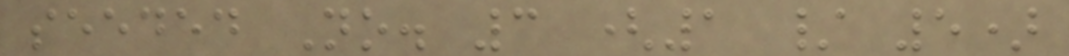seeded No. 3 (1 / 5)
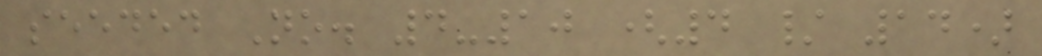seeded No. 4-10 (4 / 14)
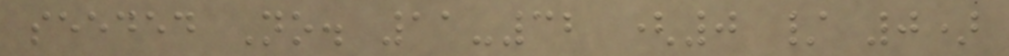seeded No. 11-32 (0 / 0)
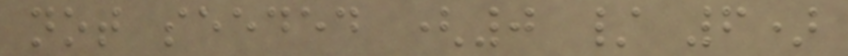not seeded (0 / 6)
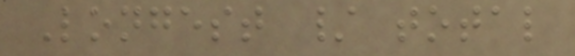Longest / total
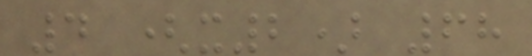4 (x2) 68
